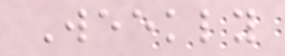Weekly
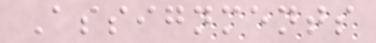Assignments
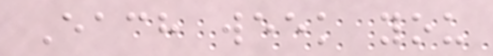Each week you
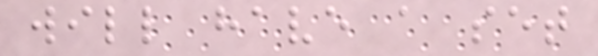will have a set
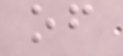of
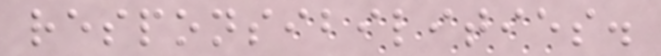responsibilities.
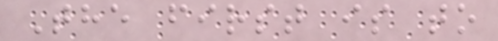The first is to
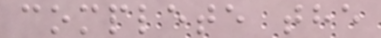complete the
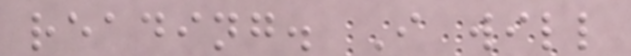reading. I will
